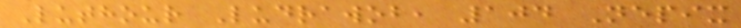Luthour Ludrawob, 104 Nepix
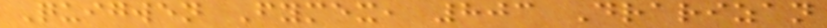Quigwen Fymex, 803 Drarizan
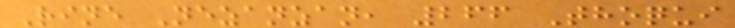Rine Nezanzan, 266 Thoqui
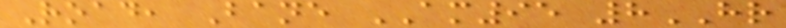Road, Bane AM95 8HR
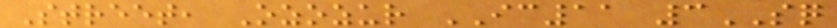Street, Ozozur IC11 3SQ
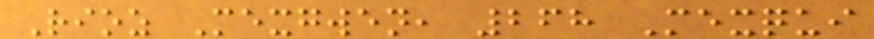Rioz Mexgwen, 268 Mexqui
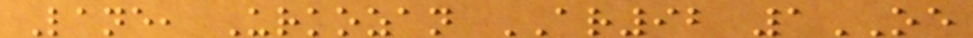Lane, Urkozan AR92 1OE
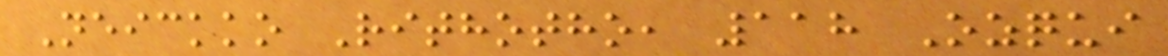Neickko Rithotho, 118 Ozqui
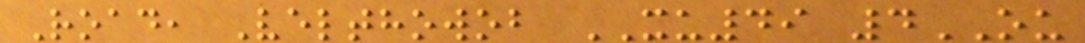Road, Velthowob XU49 4OU
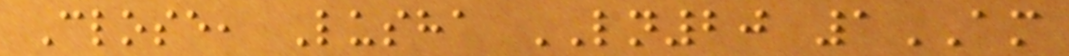Close, Lusha LN20 1AM
